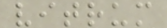vitrum
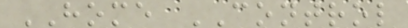HOME CONTROL
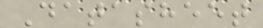Datasheet
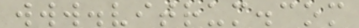www.vitrum.com
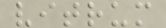vitrum
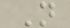N
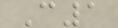C1
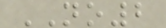NO2
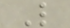L
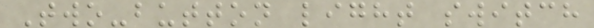Two-button light switch
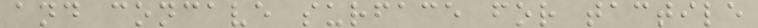and concave surface for tactile
